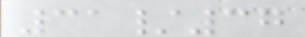31/37
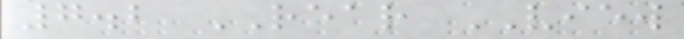7.2 REAR VIEW
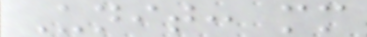Unit: mm
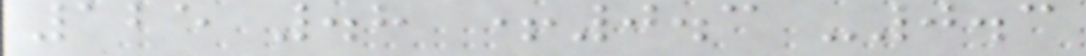125 .8 +0.3 -0.3
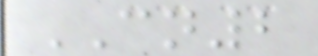CN2
